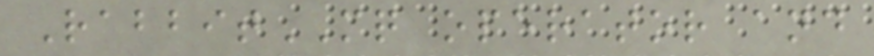RabbitMQ operator and
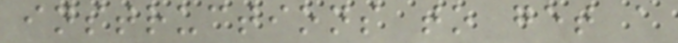instructions to get a
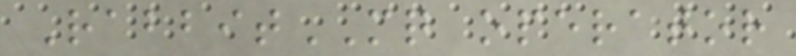RabbitMQ operator
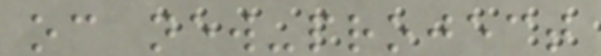oc new-project
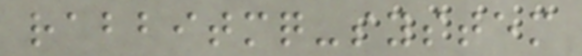rabbitmq-system
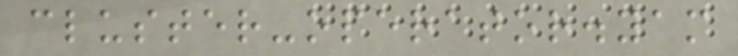cluster-operator.yam
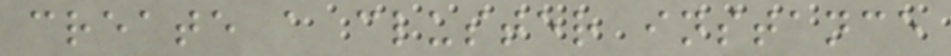create a cluster instance
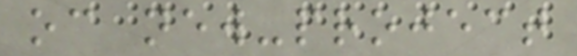oc new-project
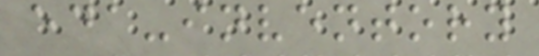eda-inventory
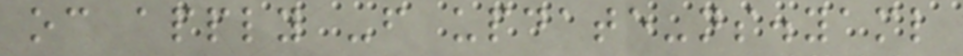oc apply -f update-ns.yaml
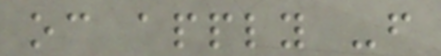oc apply -f
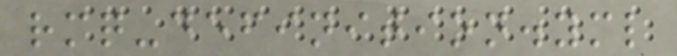rmq-definition.yml
